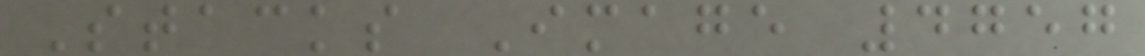Stacks Image 4757
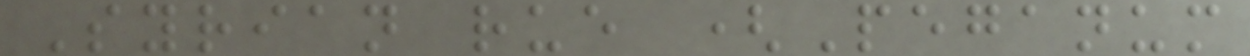Syrian rue (Peganum
